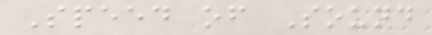Speed of Sound
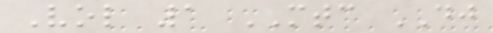Vol 1 MTC DJ
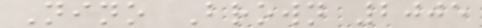Nino Brown 2005
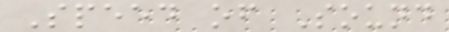Speed of Sound
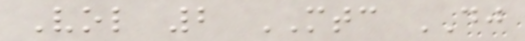Vol 2 MTC DJ
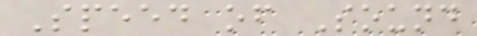Speed of Sound
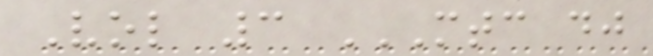Vol 3 MTC DJ
